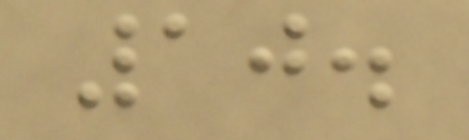10.
